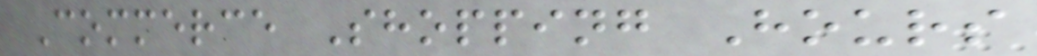Commerce Shopping Hours
